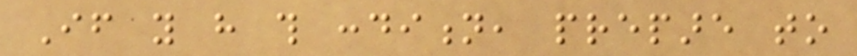If you have this condition, prepare to
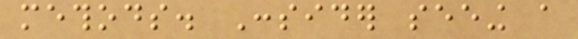methods. Consider seeing a
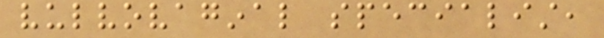vulvovaginal specialist,
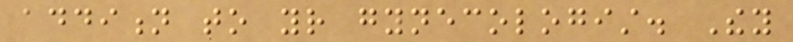addition to your gynecologist. They
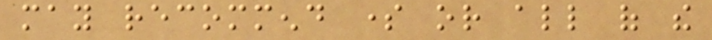may recommend some or all of the
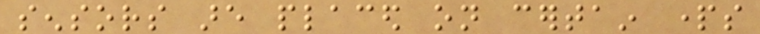sensors are placed on certain parts
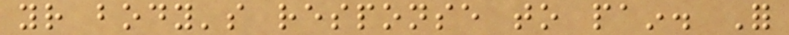your body's response to pain. For
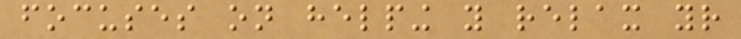focuses on helping you relax your
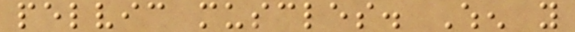pelvic muscles. When you
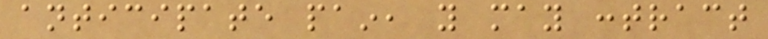anticipate pain, you may contract
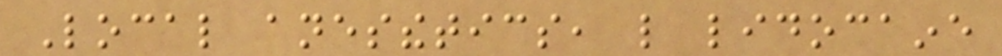Local anesthetics, like lidocaine
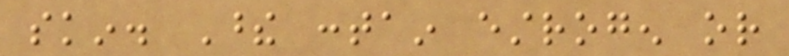skin. These contain estrogen or
